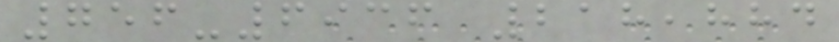756-6936 218,884
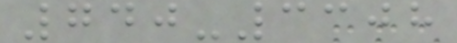740-3308
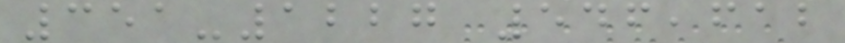351-1227 546,612
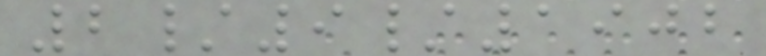2/9/1902
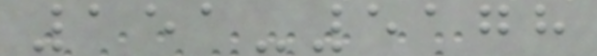151-5178
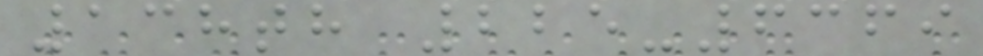138th 225-6369
